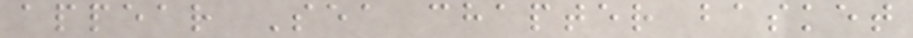appear Sea chapter basket
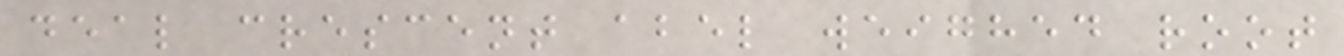deal crescent abel weighed root
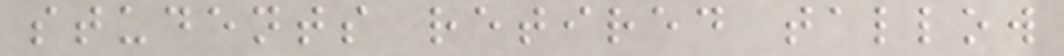students retired tallow
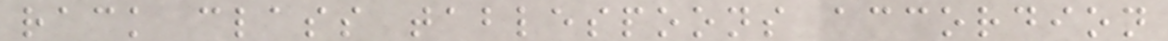rack class tablespoons accordion
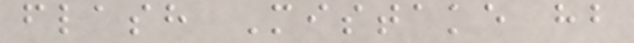flash Mistake hb
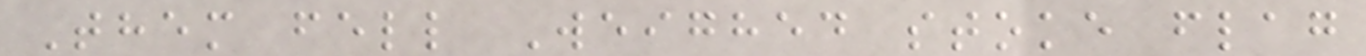Them fell Weighed stoke flag
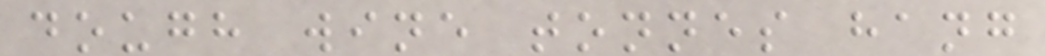dough wine tonnes hang
